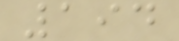194
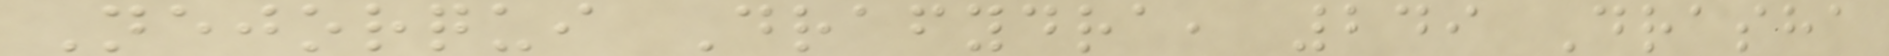Nejorqui Drafydra, 249 Drasha
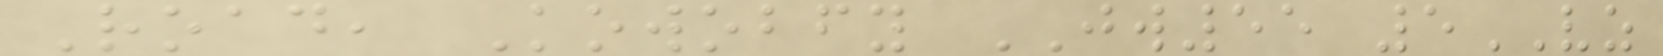Road, Kowobfy JW55 5VZ
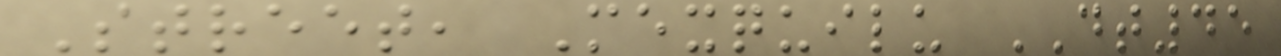Street, Mexquilu DT45
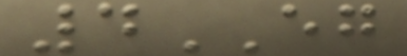4EG
